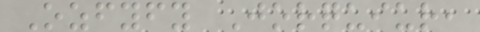Ozfyfy Jorquiur,
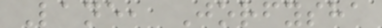Lane, Jorfysha
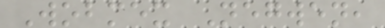Wobmex Negwen,
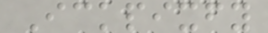Ickpixfy
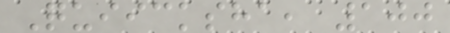Quiicksha, 100
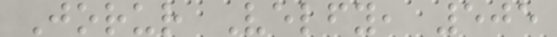Jorur Velfy, 505
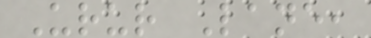Urur Lane,
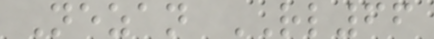Nezan RL66
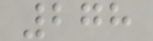278
